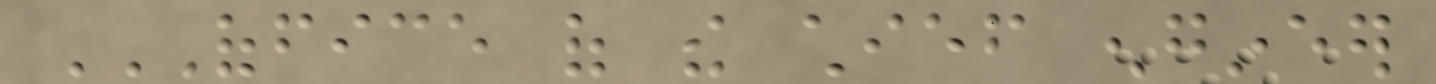OFFICE OF THE CHIEF ENGINEER
